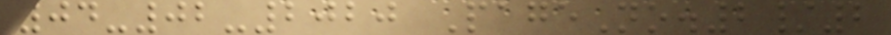04-02-2020 PageNo.2/2
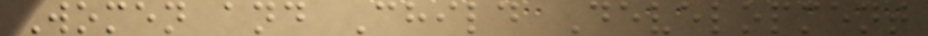Women and Child Development
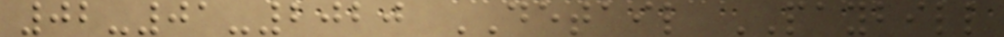02-01-2020 DETAIL PAYBILL
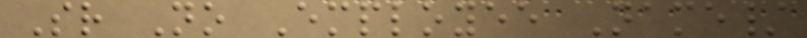Sr No Employee Name/
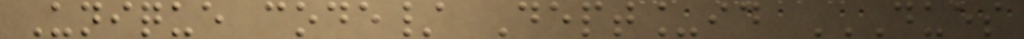Unique code/ Dept_id DUES
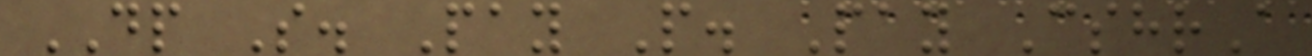DP S. Pay P. Pay CshrA
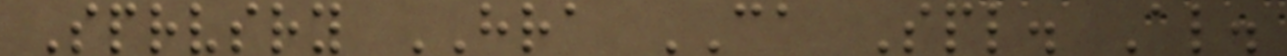Sprvsry HRA CA Spl. Al.
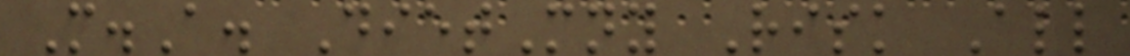M.A. DietMny Risk All
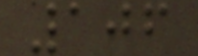106
